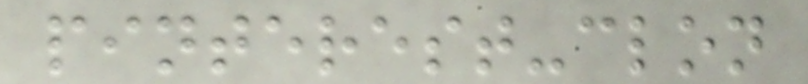pinterest-clon
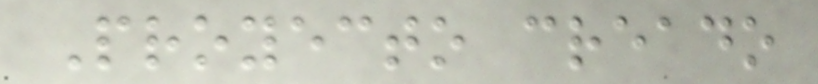Proyecto creado
